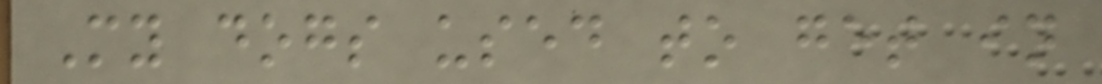My dogs used to get in
